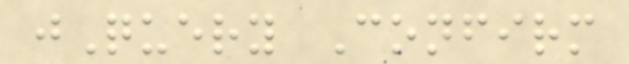jQuery Confirm
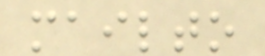mailto
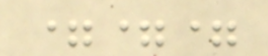===
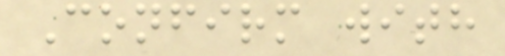Confirm with
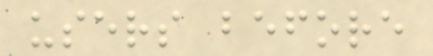users before
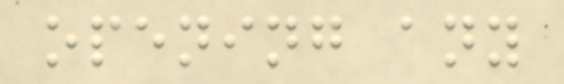opening any
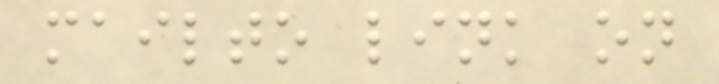mailto link on
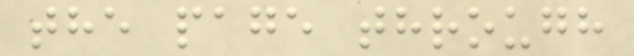the page through
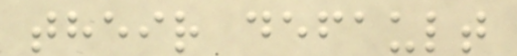their default
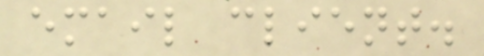email client.
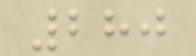280
